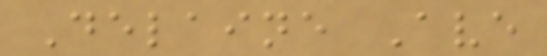Delaine Ave
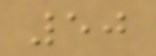50
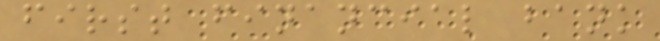first financial bank
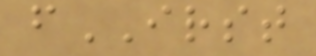fIRST
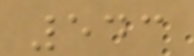543
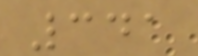341
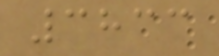3833
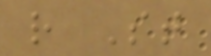r St
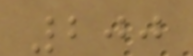200
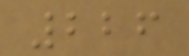226
